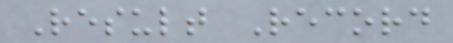Result Record
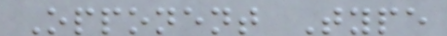Opponent Type
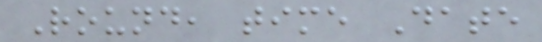Round, time Date
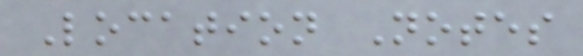Location Notes
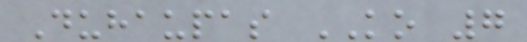Duhaupas KO 7
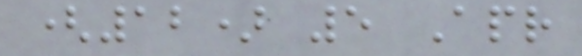(12) 5 Apr
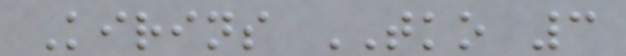Kirins TKO 3
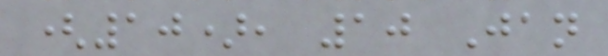(10), 10 Jan
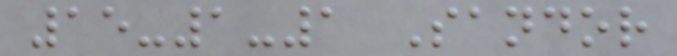15-1-1 Sandor
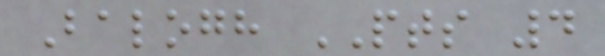Balogh PTS 4
